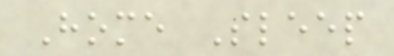Home Sleep
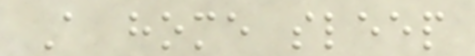A home sleep
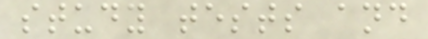study tests and
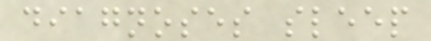diagnoses sleep
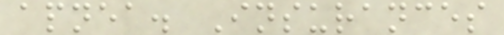apnea. Insurances
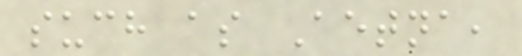such as Aetna,
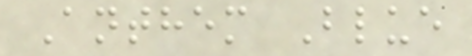Anthem Blue
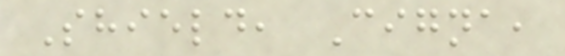Shield, Cigna,
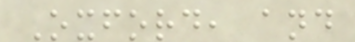Oxford, and
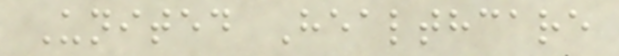United Healthcare
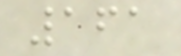161
